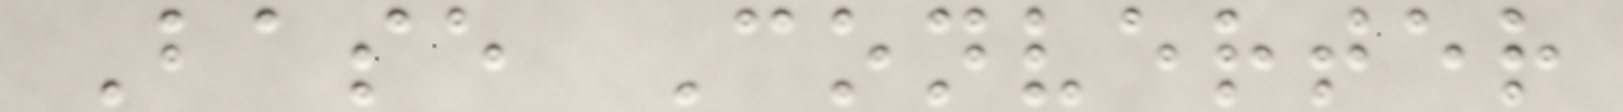Base Converter
